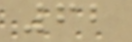62
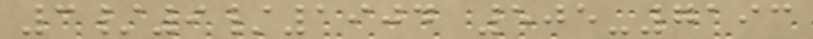3/9/1904 505-7193
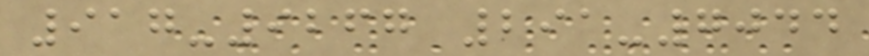917-9267 291-7044
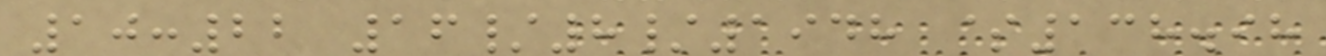10:22 16/8/1948 $138.98
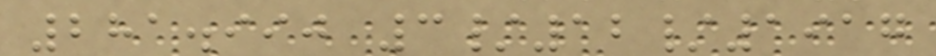281.990 3/12/1917
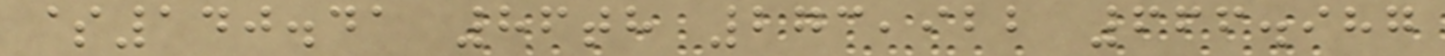$140.41 86th 273,922 666.987
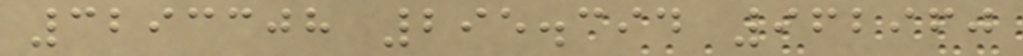3293308 295.394 962960
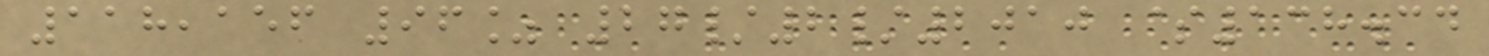118,156 96% 27/2/2010 $138.34
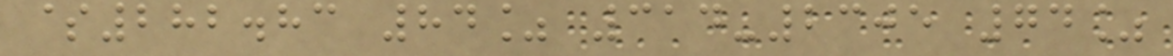$282.83 84% 314-2305 74%
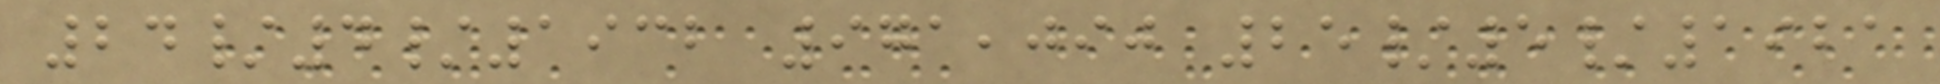24/4/1932 971,090 25/5/1921
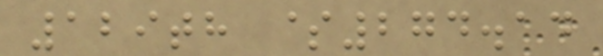129th $274.14
